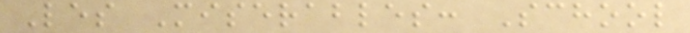Les Miserables: School
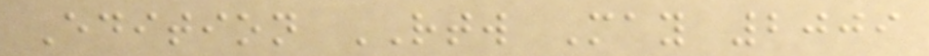Edition RTW May 2009
